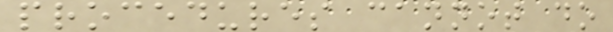procedures cannot do
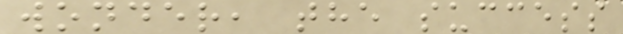wonder, the success
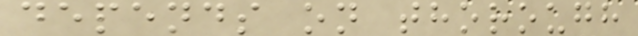depends on thorough
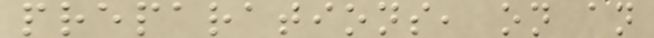preparations, on an
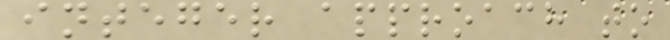integer approach to
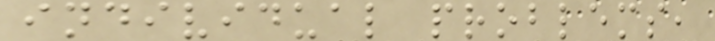individual problems,
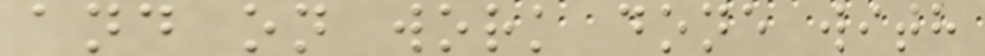and on work done with
